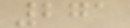271
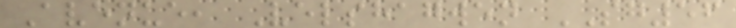Avenue, Velshagwen SG56
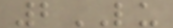2LU
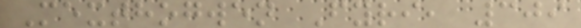Mexthogwen Fyri, 309
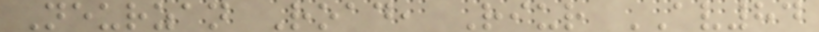Neurzan Road, Riur AV84
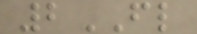2FL
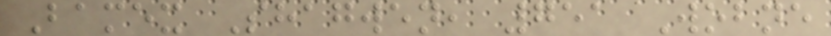Bamex Shagwen, 751 Wobne
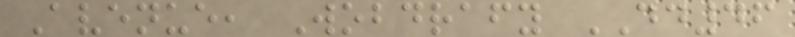Avenue, Wobdrafy DD46
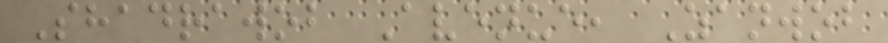Shadrawob Avenue, Zanwob
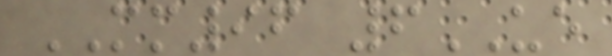MM96 6UE
